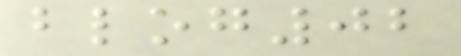blog02
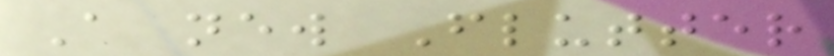A new Flutter
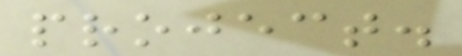project.
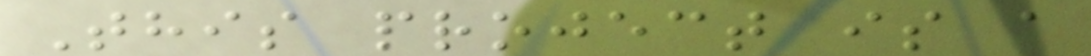This project is a
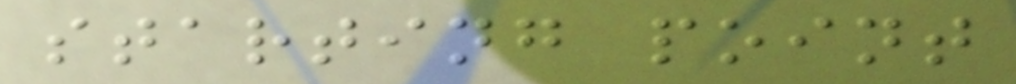starting point
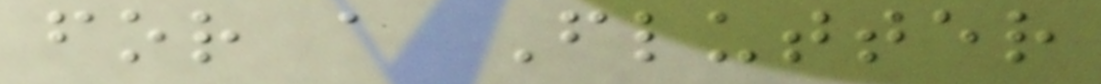for a Flutter
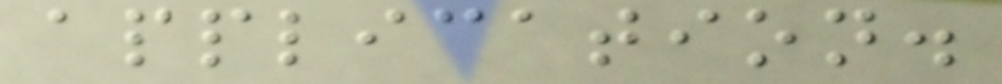application.
